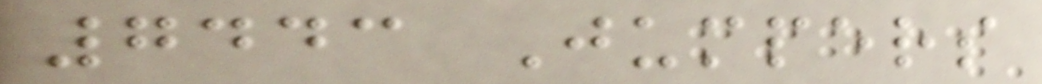7443 Jumpers
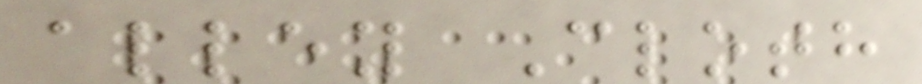alley Cloth
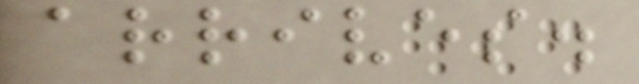arrives.
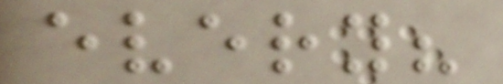every?
